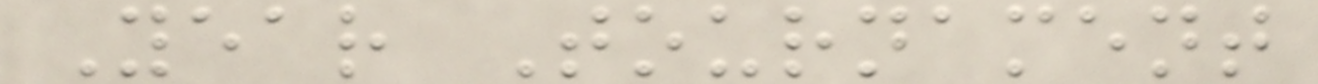Year Tournament
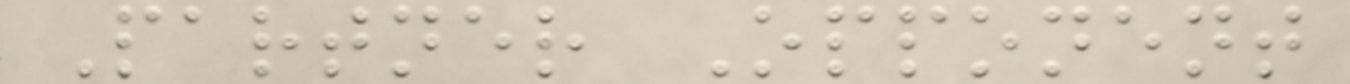Partner Opponent
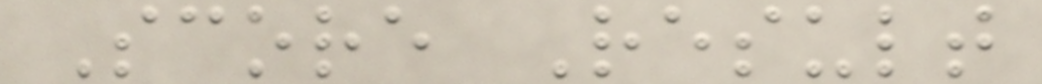Score Result
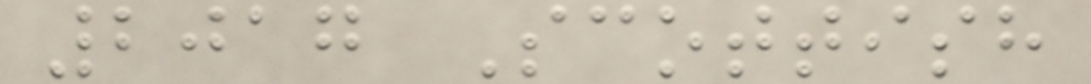2017 Scottish
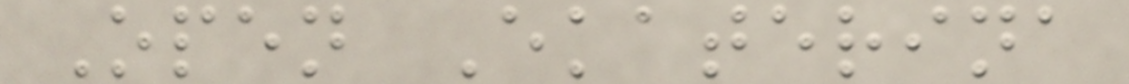Open Ekaterina
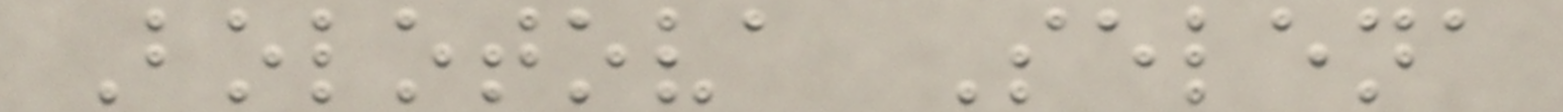Bolotova Selena
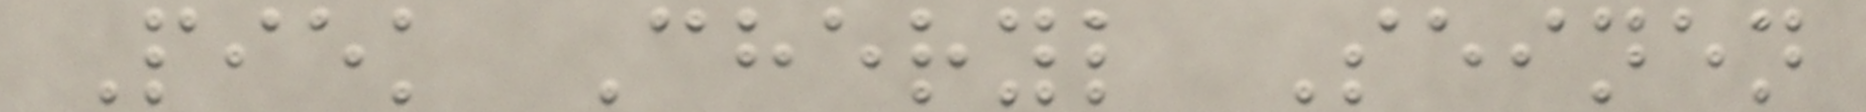Piek Cheryl Seinen
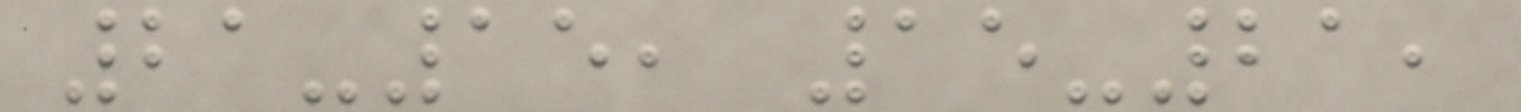21-15, 15-21,
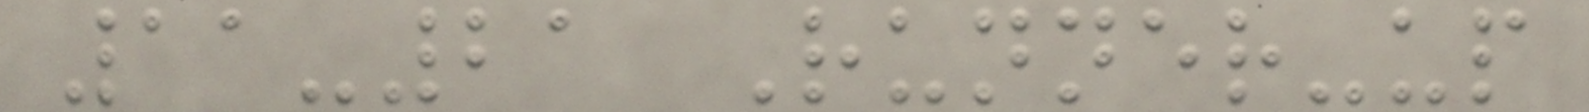11-21 Runner-up
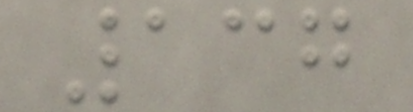137
